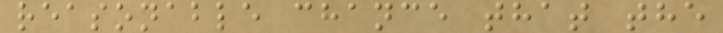reasonable chance that the
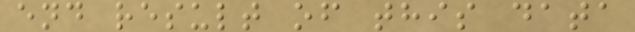end result of this data
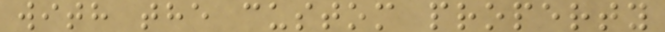with the custom property
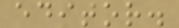editor.
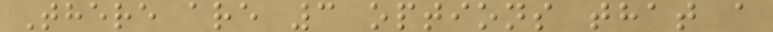There are 3 options that a
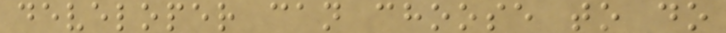developer can choose to do
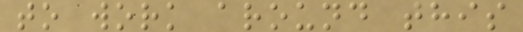to work around this
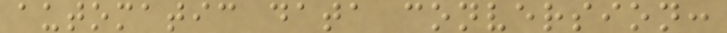automatic data conversion:
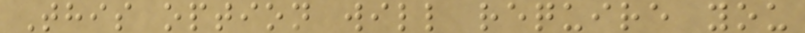This option will require you
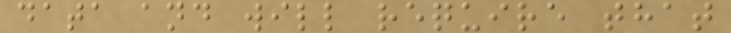data and will require that
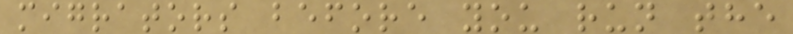migrators before you run the
